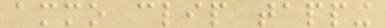ammo clip tapping
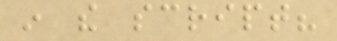in the script?
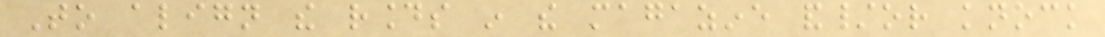To align the rounds in the magazine and/or knock
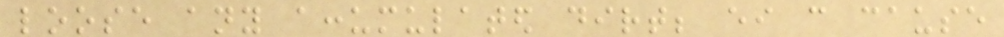loose any accumulated dirt; either can cause
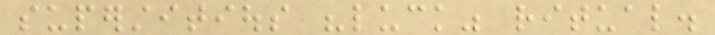superstitious "luck" ritual.
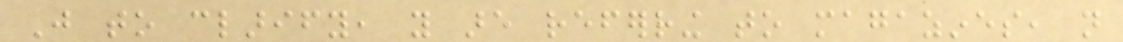Just to clarify, you are referring to magazines, not
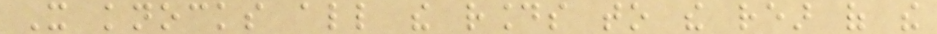It knocks all the rounds to the rear of the
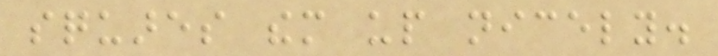squares them up nicely.
